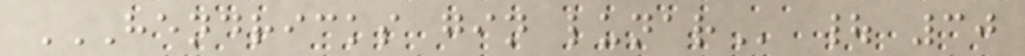HENDRICKS GIN LUNAR | 30
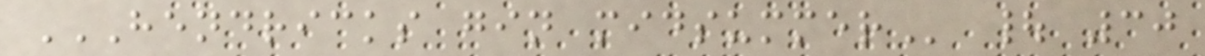HENDRICKS GIN MIDSUMMER | 30
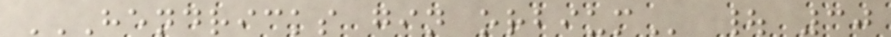HENDRICKS GIN ORBIUM | 30
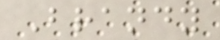Brandy
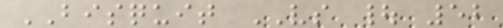BISQUIT VS | 52
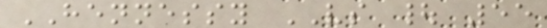HENNESSY VS | 55
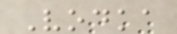Vodka
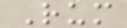Rum
